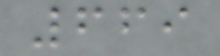669
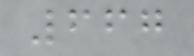667
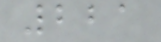221
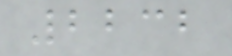2232
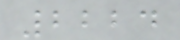2224
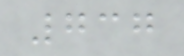737
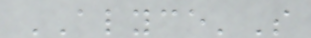ALYCE'S
